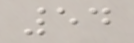54
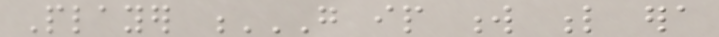Player G IP W L ERA
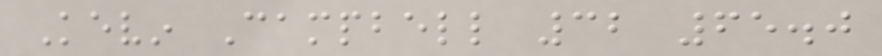Kevin Campbell 32 65.0
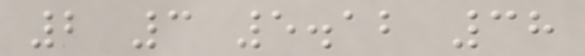2 3 5.12 38
